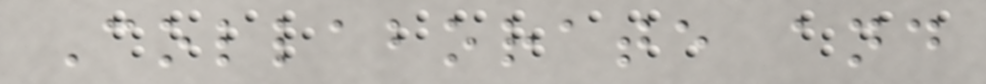Collaborate and
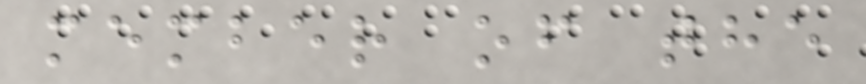member of the
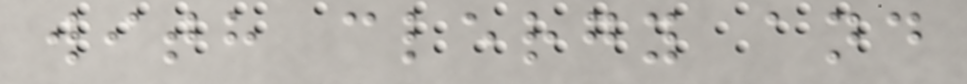with clergy and
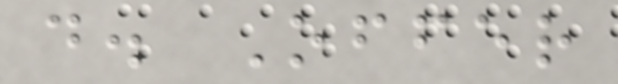d. Offer
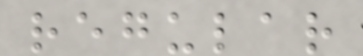regular
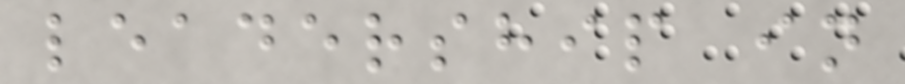leadership in
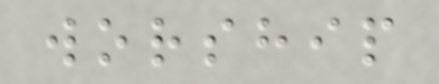worship
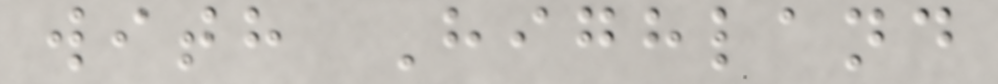with Highland
